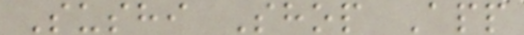Sushi Shop App
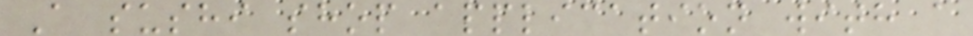A sushi shop application with a
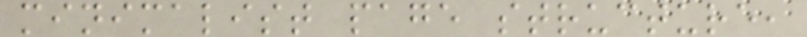minimalist page structure,
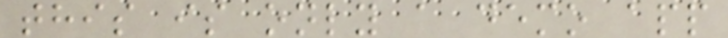this is only a demo app
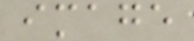image
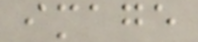image
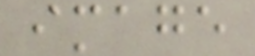image
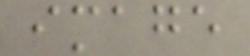image
